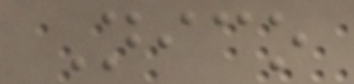Nico
